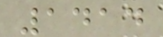1414
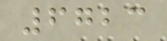6723
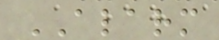ALARM
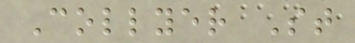Collyer St
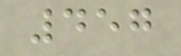457
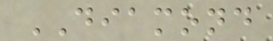DIAMOND
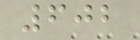602
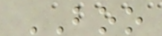BOO
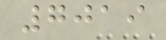7019
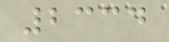2334
